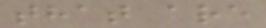that are
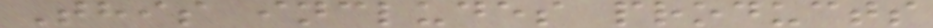This includes products
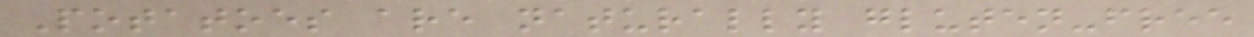Potatoes are naturally gluten-free
